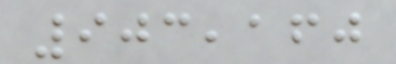903,160
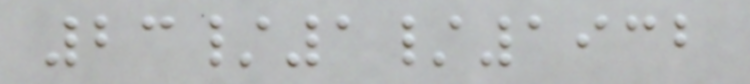23/1/1932
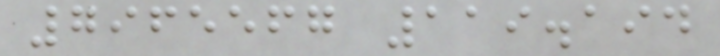7965567 119.194
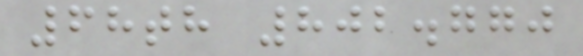68th 802.770
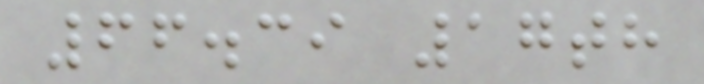66.39 17th
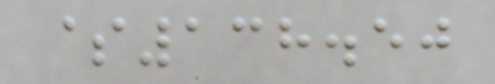$138.50
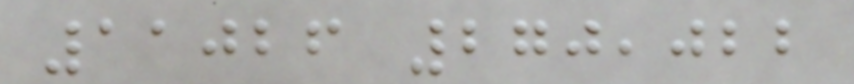11026 270,022
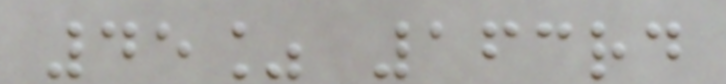45% 163rd
